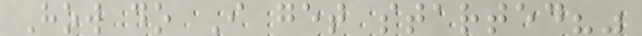How do I get started?"
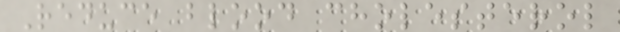Reduce blood cholesterol
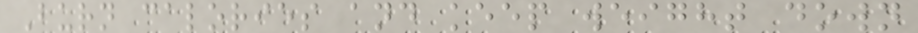Burn calories and keep weight down
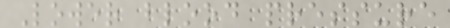Lower blood pressure
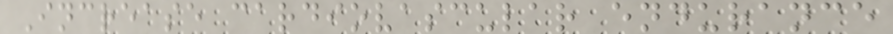Increase cardiovascular endurance
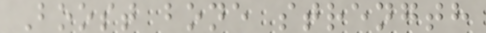Boost bone strength
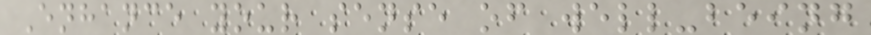Enhance your sense of well-being
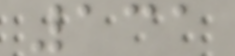131
